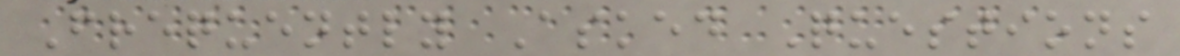Frequently Asked Questions
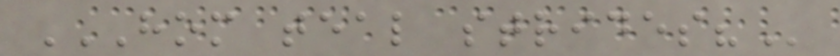HOM TEAL STRIDES?
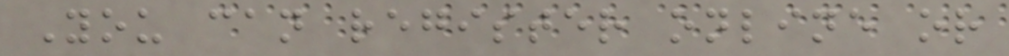You can register online or
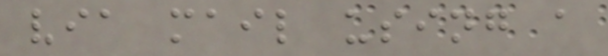via mail using a
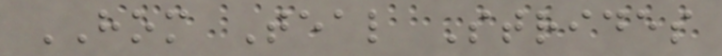HOM Teal Strides
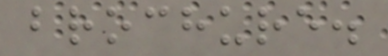brochure.
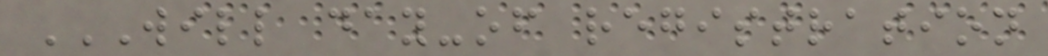WILL DAY-OF REGISTRATION
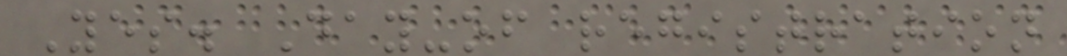Yes. Day-of registration
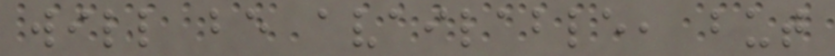will be available, but
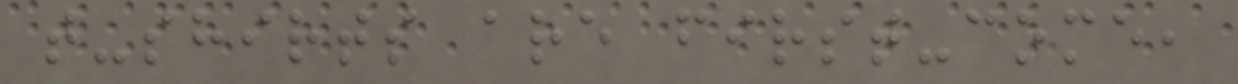t-shirts are first-come,
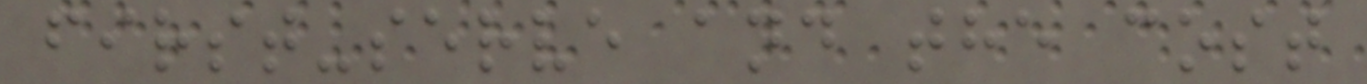first-serve and the cost
